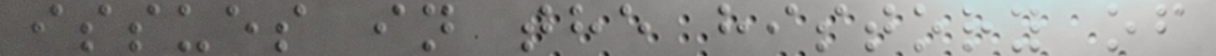issues in the history of
